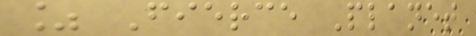% Fierce Planet
